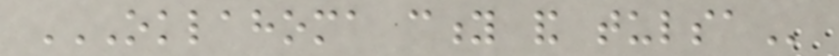OKLAHOMA CITY AND TULSA
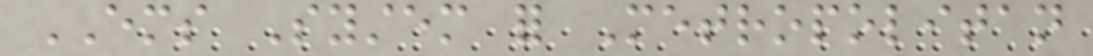EMS System for Metropolitan
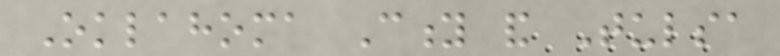Oklahoma City and Tulsa
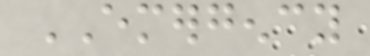EMERGENCY
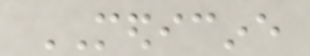MEDICINE
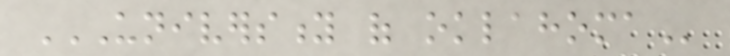UNIVERSITY OF OKLAHOMA
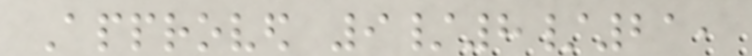Approved 9/8/21,
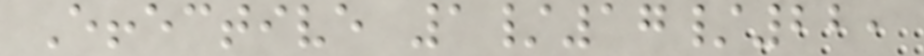Effective 1/17/22,
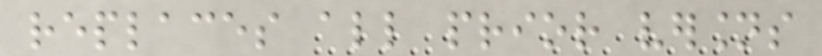replaces all prior versions
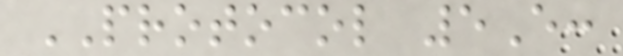PROTOCOL 5E:
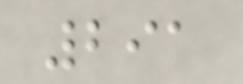291
